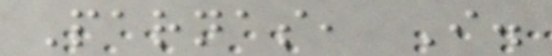Parnas, I.
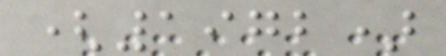(1972)
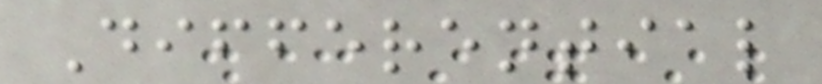Differential
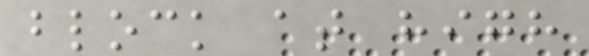block at high
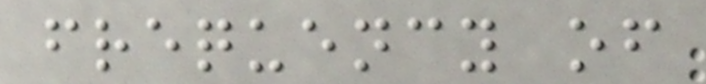frequency of
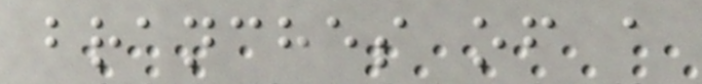branches of a
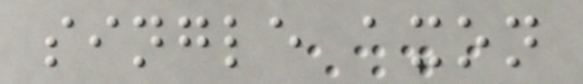single axon
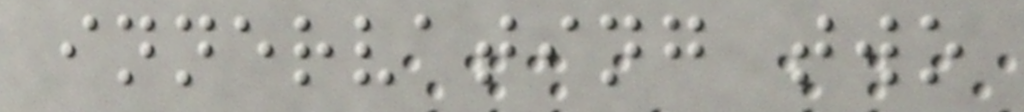innervating two
